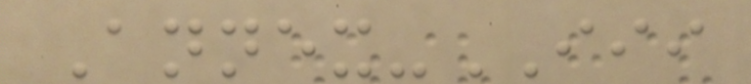Annex-III
